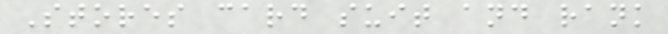Stores card suit and rank
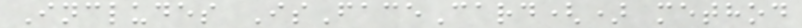Includes IsFaceCard() method
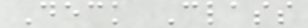Deck Class
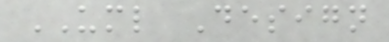UML Design
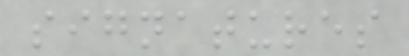signatures
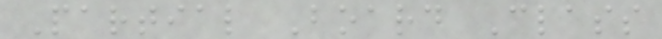Partial Board Class
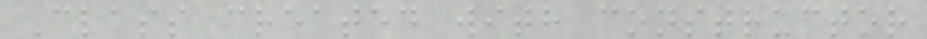Class created with constructor
